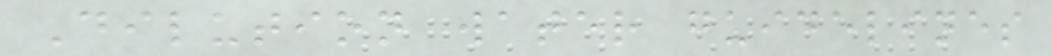Dilution water guidelines
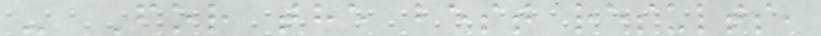- For the best results,
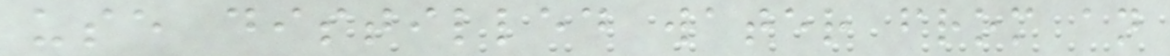use distilled water from an
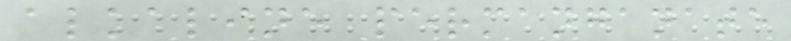alkaline permanganate
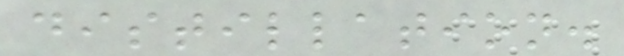distillation.
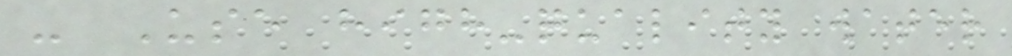- Use high-quality water
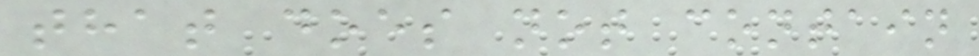that does not contain
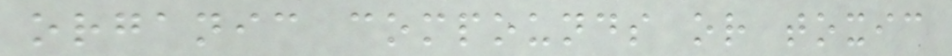organic compounds or toxic
